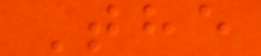The
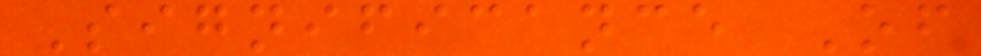Significance Of
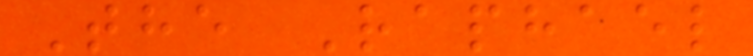The Raphael
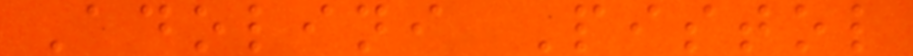Adolini Pistol
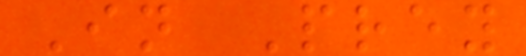In Prey
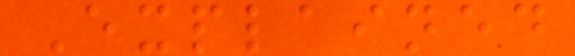Explained
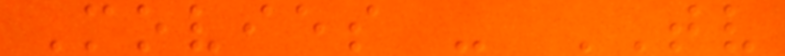Movies - TV
